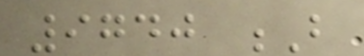9740 B
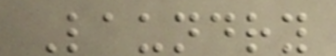Laundry
